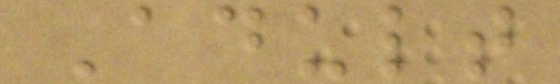Adult
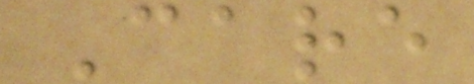Care
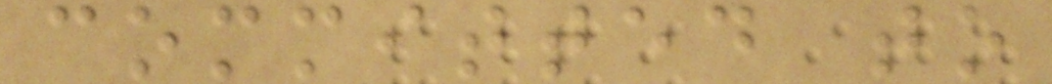committed to
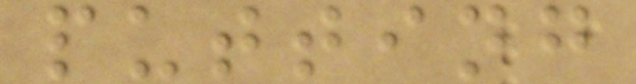putting
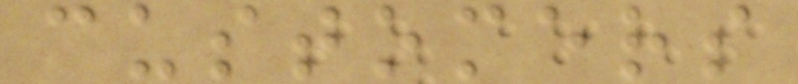customers
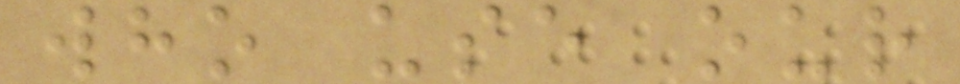who use our
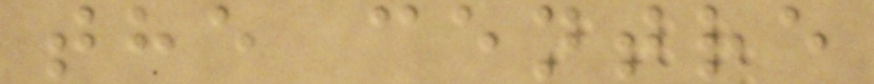the centre
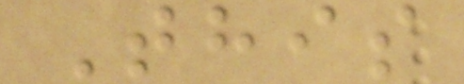This
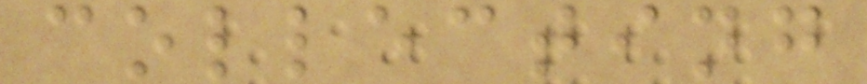collecting
